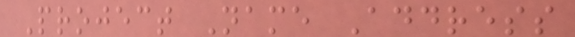Project Name Address
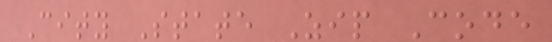City State Zip Code
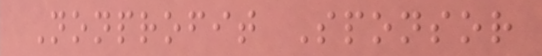Nonprofit Sponsor
